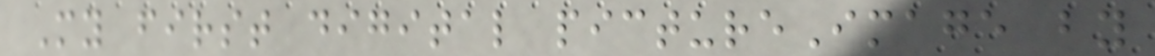My first digital pictureImage by
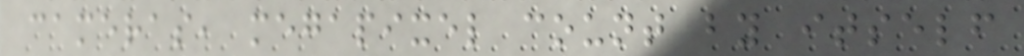cameras, megapixel count by itself
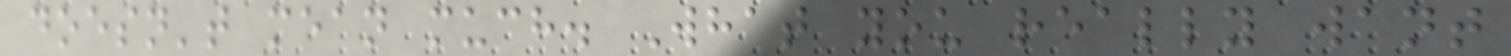doesn't mean much. What you really want
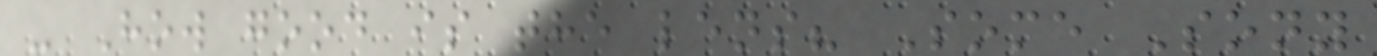- How good is the lens? Some Sony
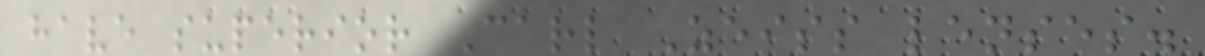have superior Carl Zeiss lenses.
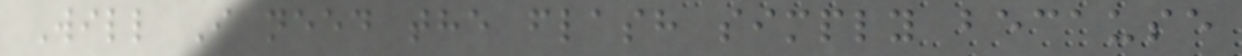Will I need the flash simply because
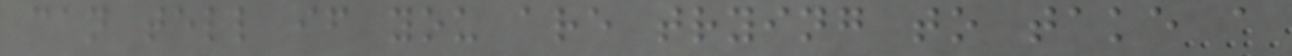can tell if you are trying to take a
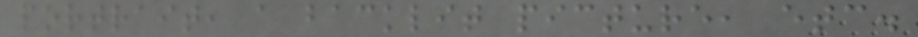portrait, a backlit picture, etc.
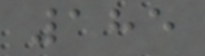185
